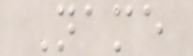Name
